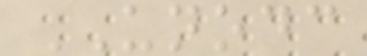UNODC
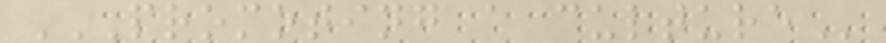PROMOTING A CULTURE
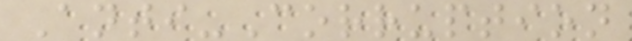Anti-Corruption
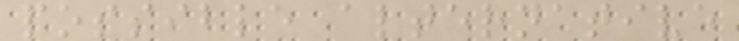possible alternative
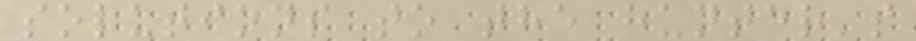solutions to the hunter's
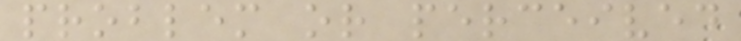problem or perceived
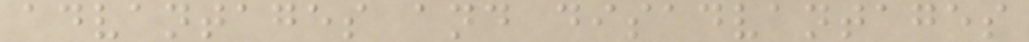advantages and disadvantages
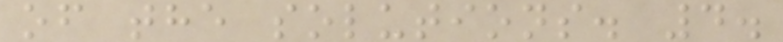of the solutions. 4.
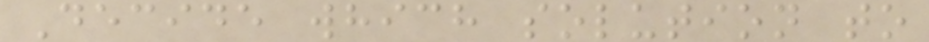Decide which solution to
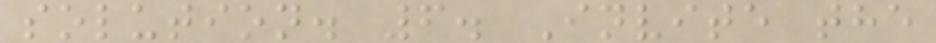solution. 6. Invite the
